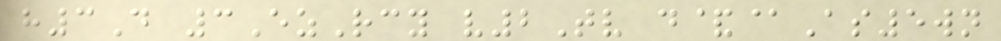h3D 3EzRcy v2Tv d&@As5wn
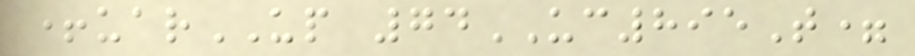+uarUP 74UC895T=
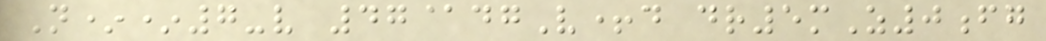N**7-v 47@dgV+d dr5mZ0fg
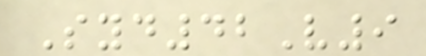Syd42V9
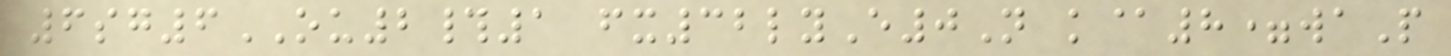6sg6OU2#1 fx32lyE0N k@8=waP
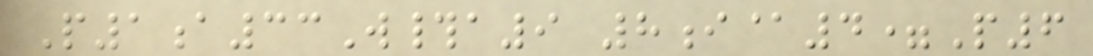P1a33W#a9 8i@4=P6
